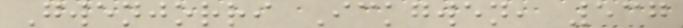Gwenjorri Ickgwen, 537
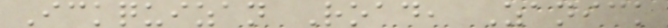Ickquizan Road, Zanick
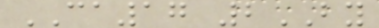CA17 2BY
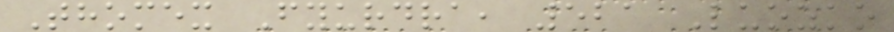Thomex Fyurdra, 521 Luozko
